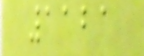1121
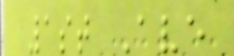1st Ave
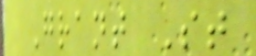Grant St
